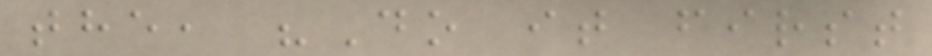the, "Do it first
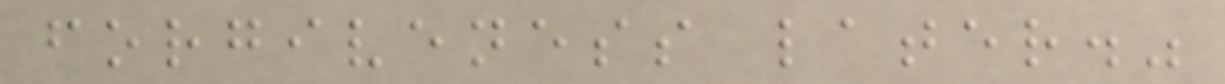forgiveness later."
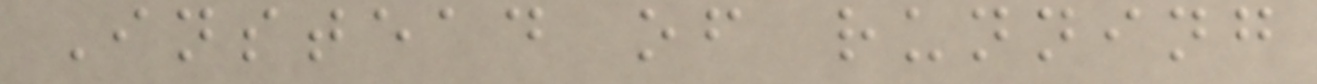Instead of running
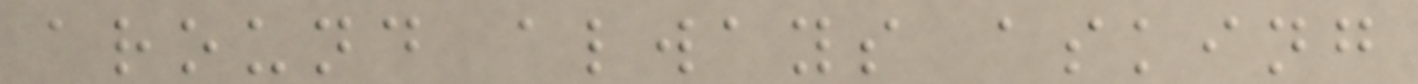around always asking
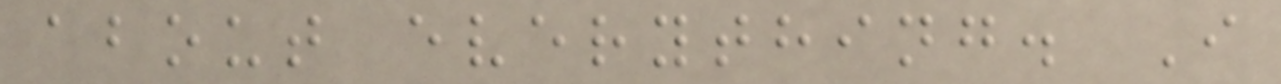about everything. I
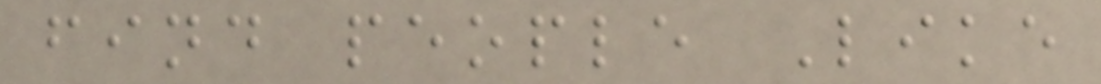find people Like
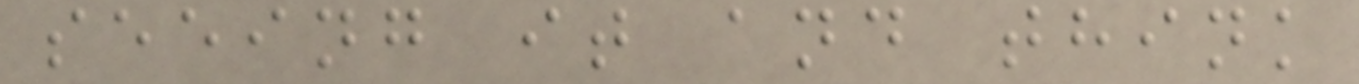seeing it and think
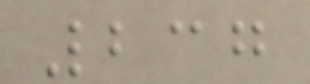237
